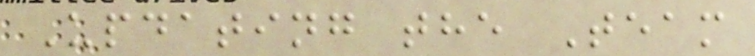Updating the Team
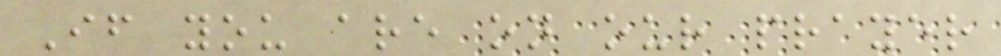If you are on our prayer
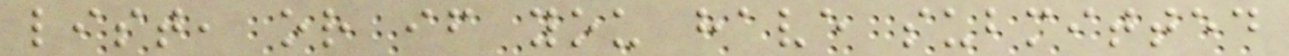list, or if you have submitted
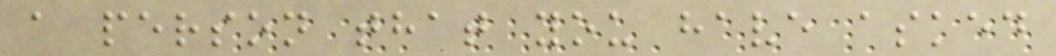a person that you have asked
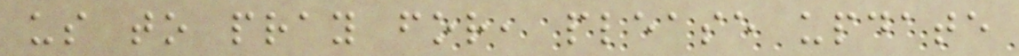us to pray for, please update
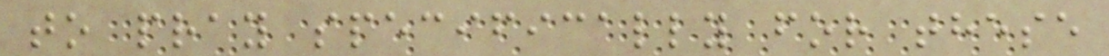to pray specifically for these
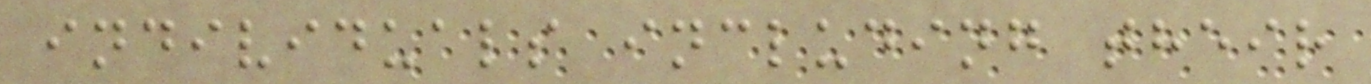individuals including their
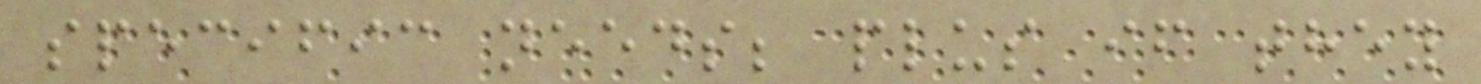specific needs; plus if they
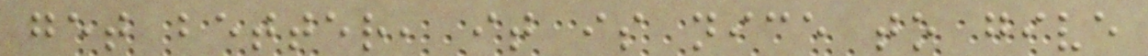get better, it is nice to give
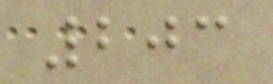203
